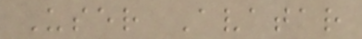User Avatar
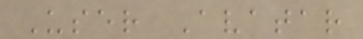User Avatar
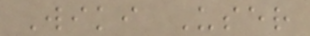Wiki User
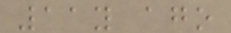11y ago
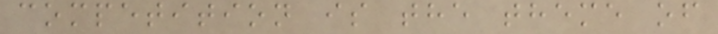competition is the theme of
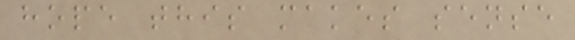hope this makes sense
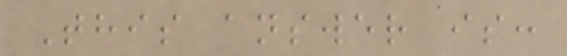This answer is:
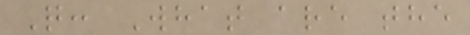Q: What are the
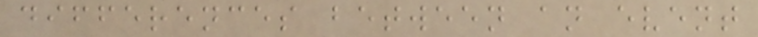differences between an event
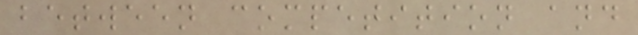between competition and
